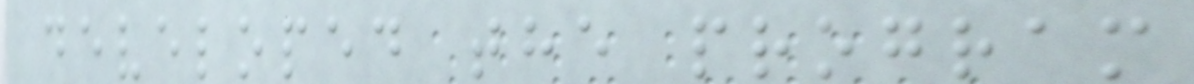developed the program
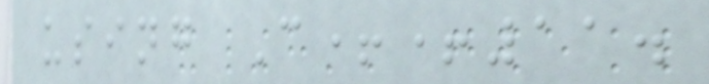using C++11.
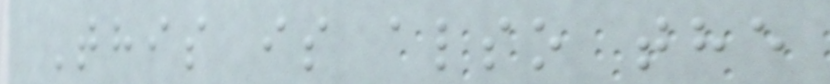This is also the
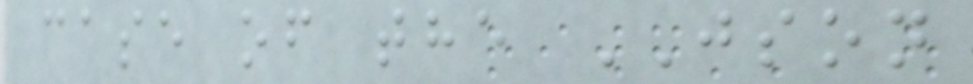case of the JSON
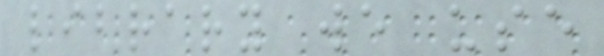library we use
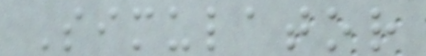Simulator
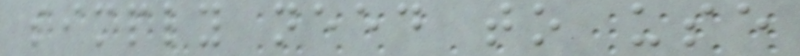simply need to use
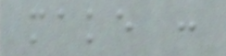make :
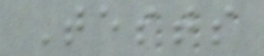Tests
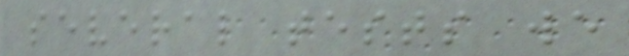several tests we
